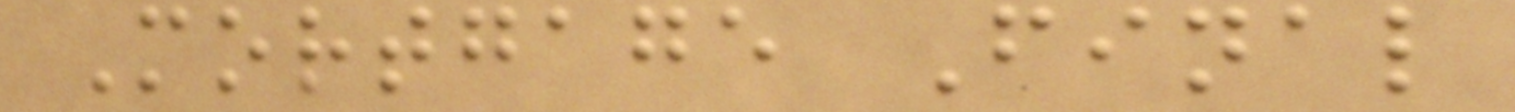Mortgage Final
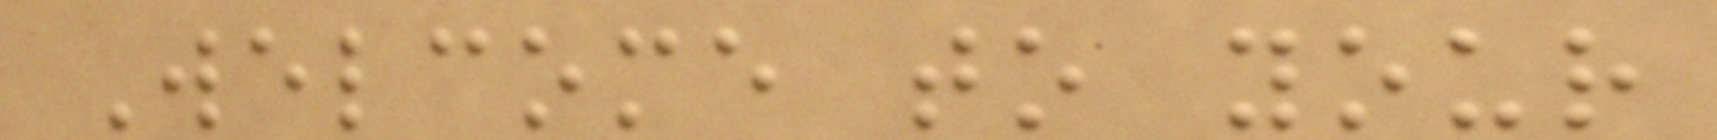Welcome to your
